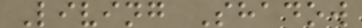Living Shadow
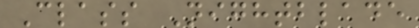Class Nightblade
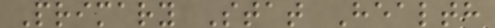Primary Stat Health
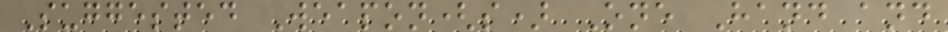Suggested Weapon(s) One Hand and
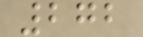272
